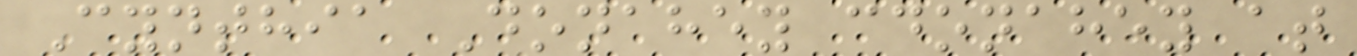Cynthia Donahey cdonahey at
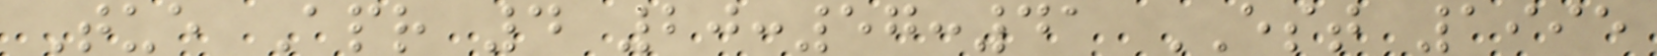Tue Apr 4 20:57:41 EST 1995
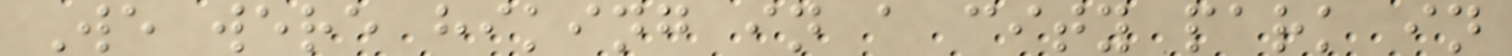We were hiking in a city park in
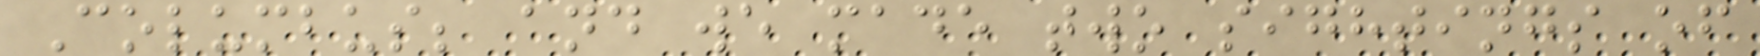Columbus; and we made two sightings of
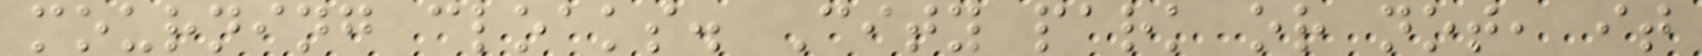mourning cloaks. City park or not, it
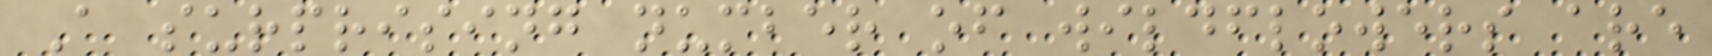A surprising number of wildflowers are
